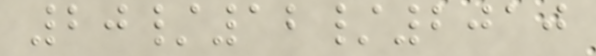20/12/2010
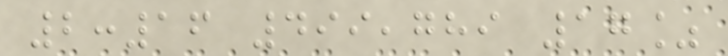2:16 499,789 17%
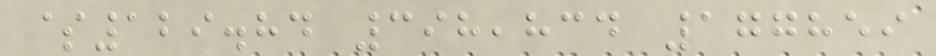$129.84 398,834 177859
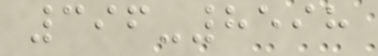396-8598
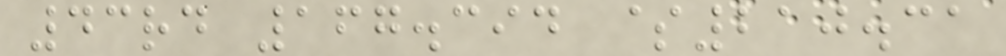43rd 167.394 $210.31
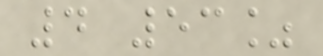4 53%
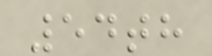54th
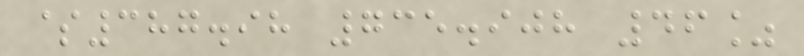$387.98 735.908 46%
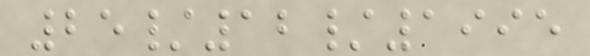25/12/1995
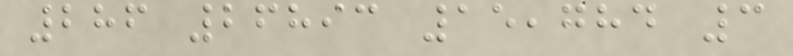286 26893 15,784 3
